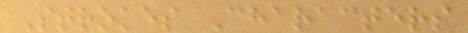Strokes Characters
